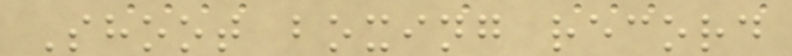Shoot boxing record
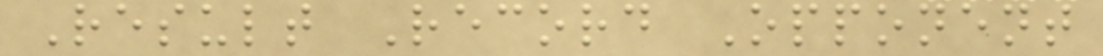Result Record Opponent
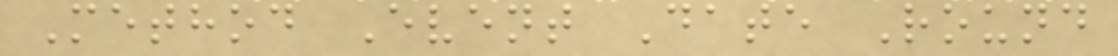Method Event Date Round
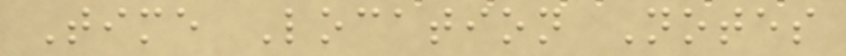Time Location Notes
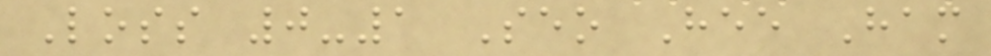Loss 0-1 Seo Hee Ham
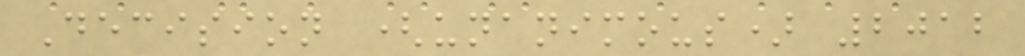Decision (unanimous) 2012
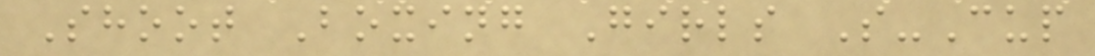Shoot Boxing Girls S-Cup
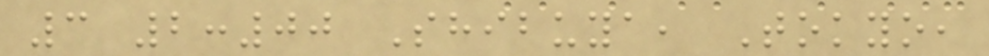3 2:00 Shibuya, Tokyo,
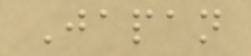Japan
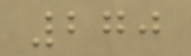270
